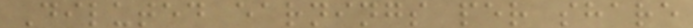Diluted earnings per share
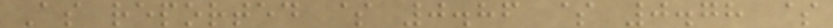As reported $ 0.86 $ 0.78 $
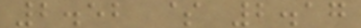2.52 $ 2.17
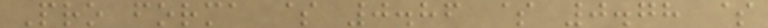Pro forma $ 0.86 $ 0.78 $
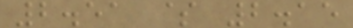2.51 $ 2.15
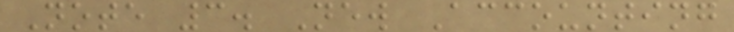Note 3. New Accounting
